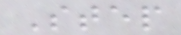Step
